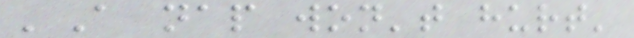'A nap won't hurt'
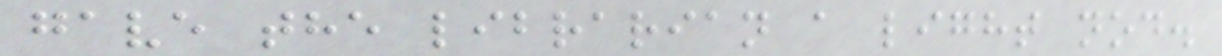gave the librarian a light nod.
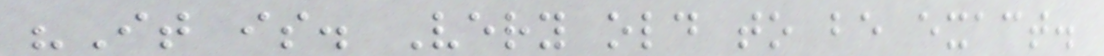"It is. Very old to be exact.
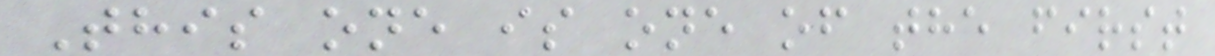This one is one of the first
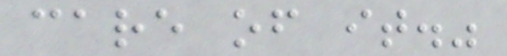care of it."
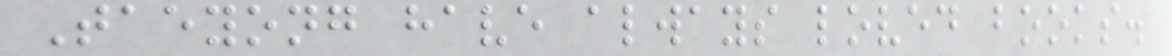Taeyong have always loved books.
